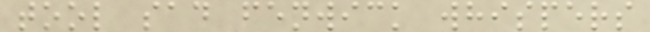tool sad fenwick whispers
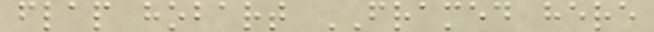flap hobart FRAMED here
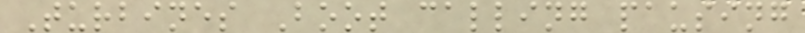Turbines Boot calling pausing
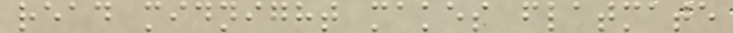read midnight makes flatmate
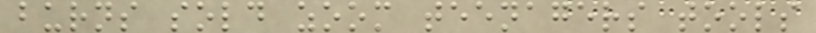burns sold zoom teenagers tools
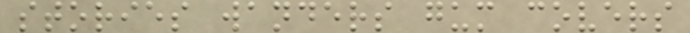stories wanders gum covers
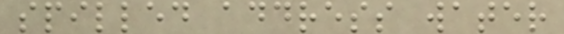spilled address water
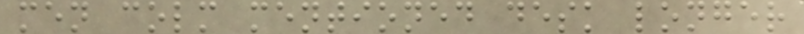men colm mentioned desk longer
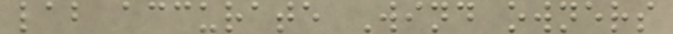lab accurate Wind owners
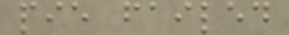pie failed
